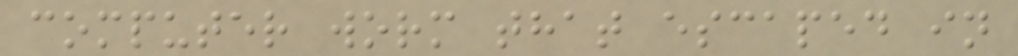computer worm that escaped in
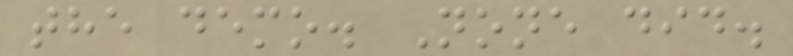the demo. None did.
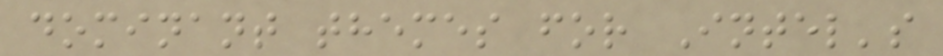dominant themes for Intel's
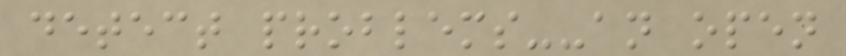detect problems--an open
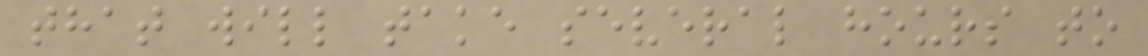that will take several hours to
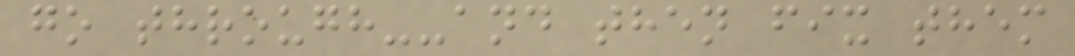go through--and then fix them
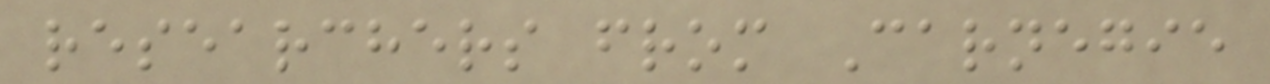researchers from Carnegie
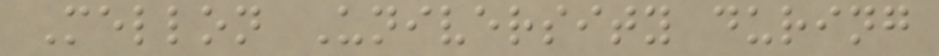Mellon University during
